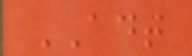ADT
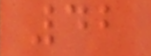42
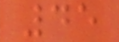45
